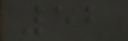52
